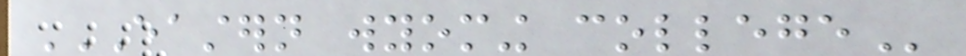EASTERN WYOMING COLLEGE
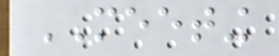MEETING
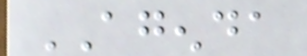AGENDA
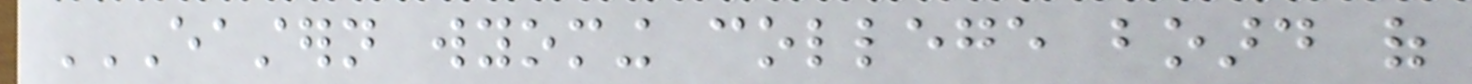EASTERN WYOMING COLLEGE BOARD OF
